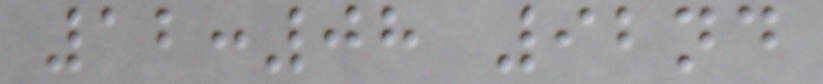12:08 92nd
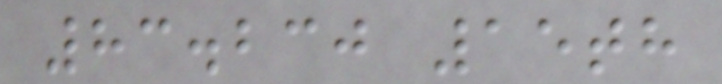83.230 15th
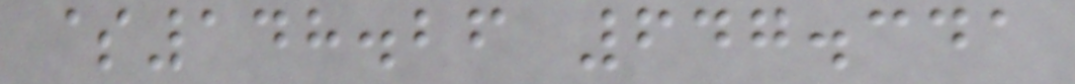$148.26 647.341
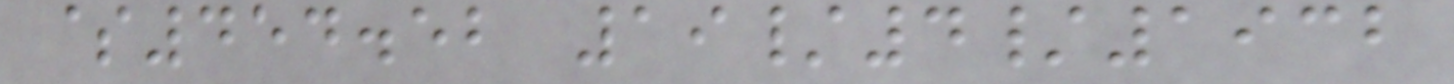$454.52 19/4/1932
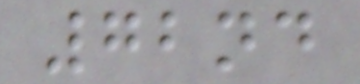72nd
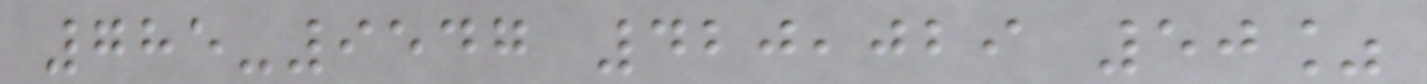785-9547 420,029 50%
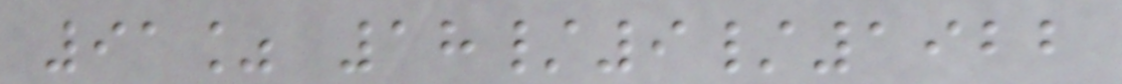91% 18/9/1922
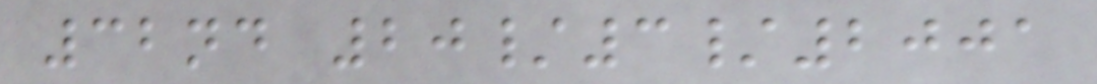32nd 20/3/2001
